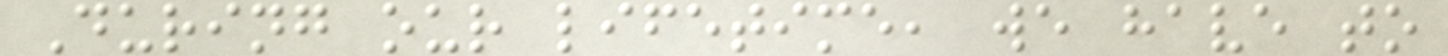During our lifetime, we have to
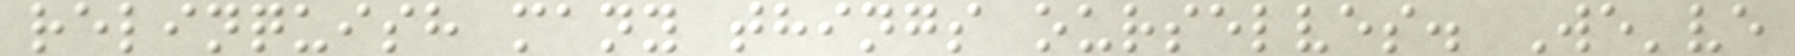relinquish many things ourselves. We've
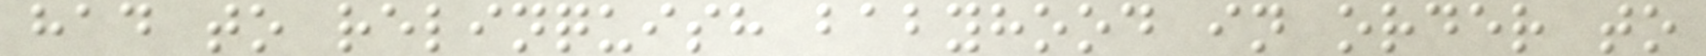had to relinquish babyhood in order to
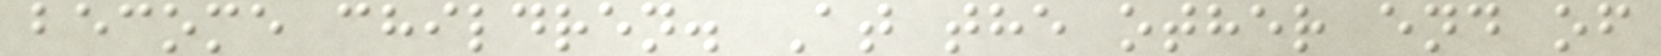become children. At the other end of
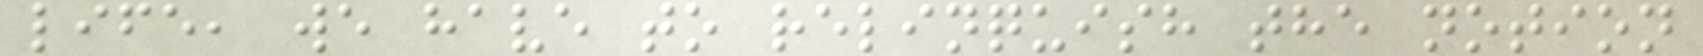life, we have to relinquish the notion
